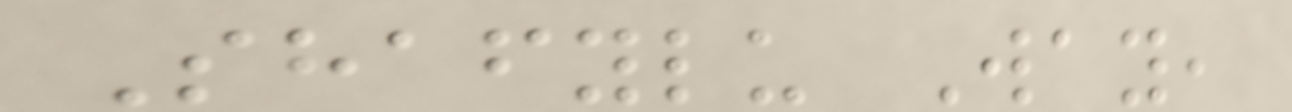Shafylu Way,
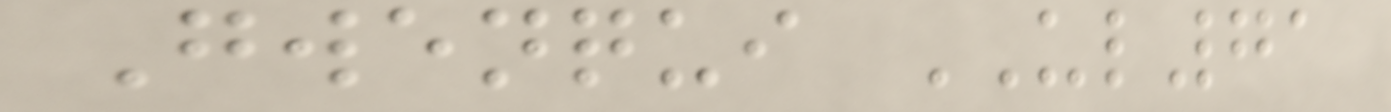Gwenqui UL71
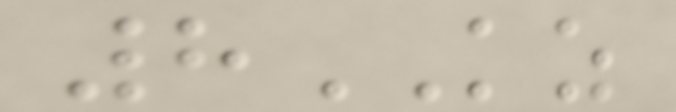8KZ
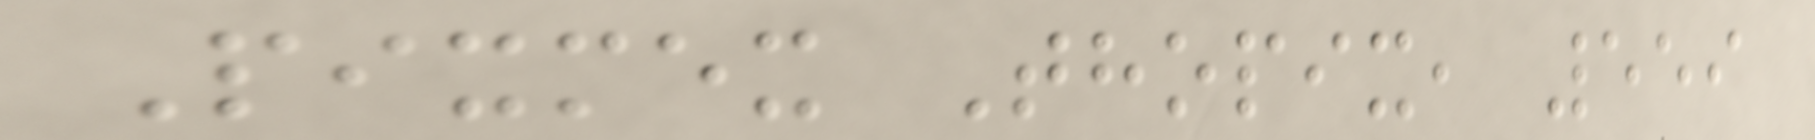Pixmex Thopix, 559
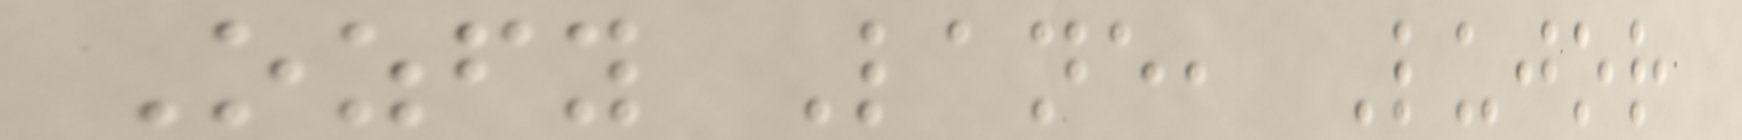Ozfy Lane, Lujor
